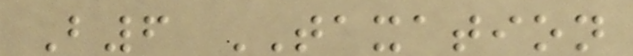B6 TAXATION
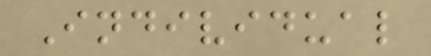Individual
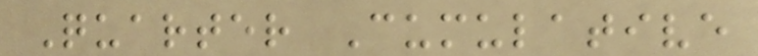Quarter Cumulative
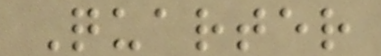Quarter
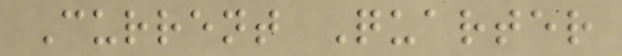Current Quarter
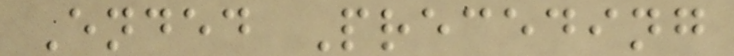Ended Preceding
